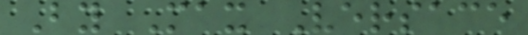By Max Versace
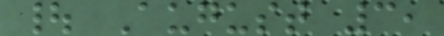| August 3,
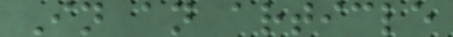In an article
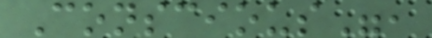Conscious",
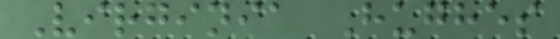Virginia Hughes
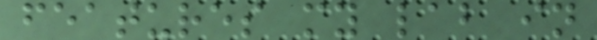features my lab in
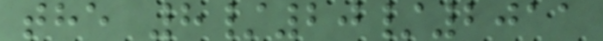the 8/20/2011
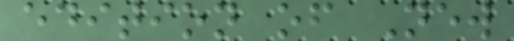edition of New
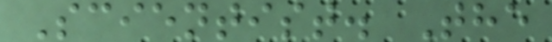Scientist. The
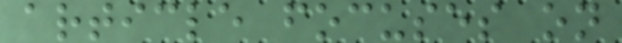article focuses on
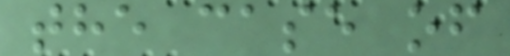the case of
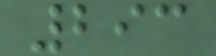293
